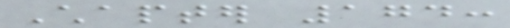Chapter 174:
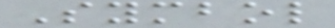Symbol
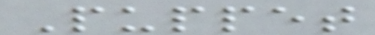Puppet
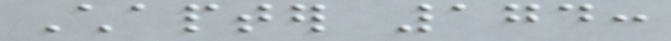Chapter 174:
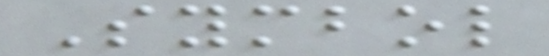Symbol
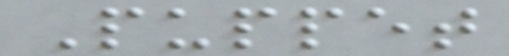Puppet
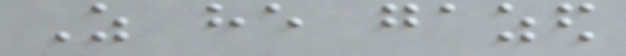As he gazed
